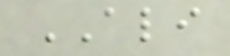ALI
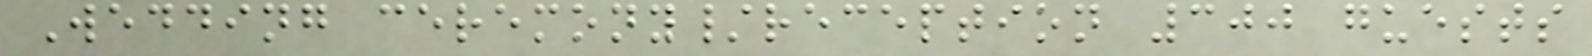Wedding ceremony/reception 300 guests
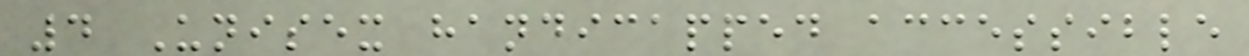4 Unisex handicapped accessible
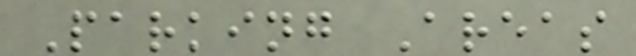Parking Areas
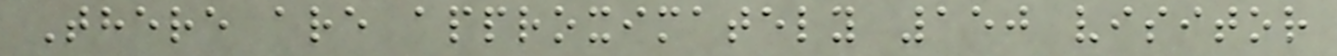There are approximately 150 visitor
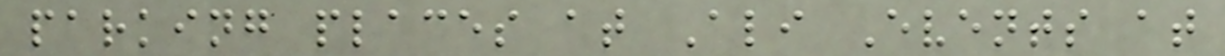parking places at Ali Events at
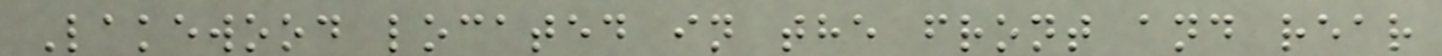Lakewood located in the front and rear
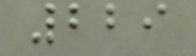229
